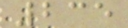235
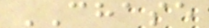CHASE
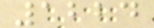1224
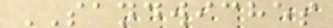SANDWICHES
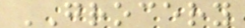GROCERY
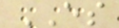ES
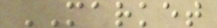MARKET
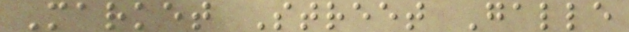Market Street Galle
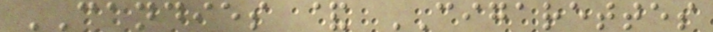CANDIES & CIGARETTES
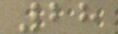28
